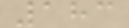183
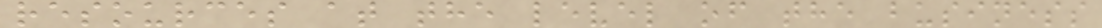resources at the level of the business
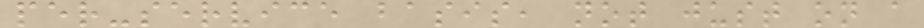per-service basis, not just on a
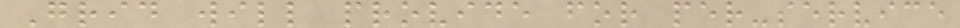Grid will provide for per-service
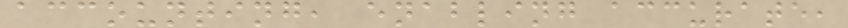accounting, enabling accurate,
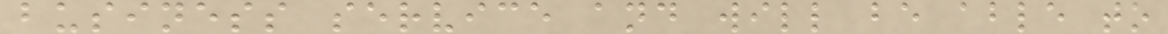business service and will be able to
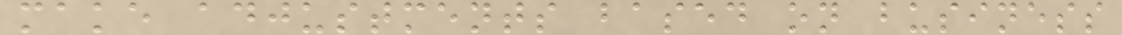make adjustments based on business
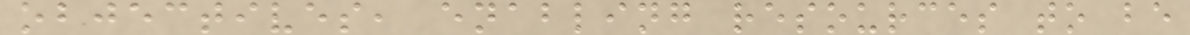objectives, enabling resources to be
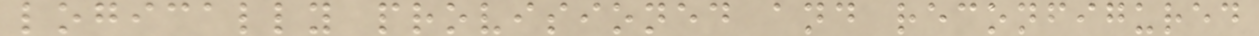logically provisioned and reconfigured
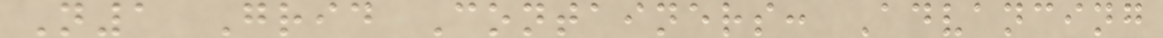N1 Grid Containers: Advancing
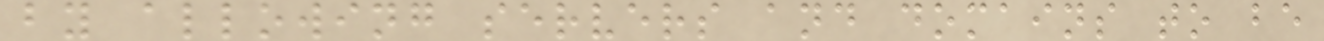by allowing servers and domains to be
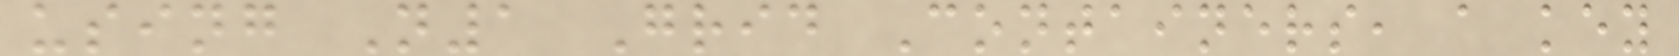using N1 Grid Containers, a key
